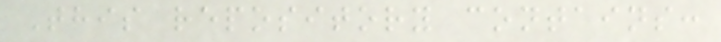This repository contains:
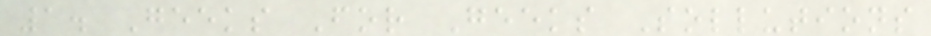1. Geeks For Geeks Sollutions
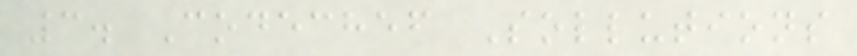3. Codechef Sollutions
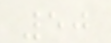50
